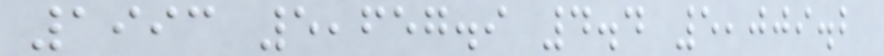1993 5,657.9 4.4 5,009.2
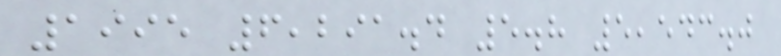1995 6,291.4 5.8 5,543.0
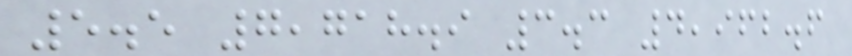5.5 7,718.9 3.3 4,962.6
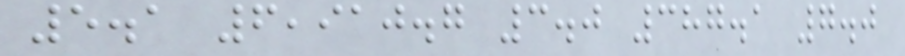5.1 6,910.7 3.0 387.1 7.0
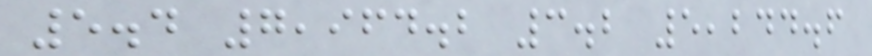5.4 7,964.2 3.2 5,244.6
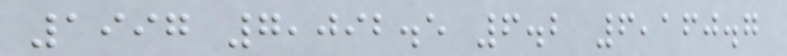1997 7,092.5 6.2 6,160.7
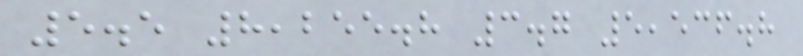5.5 8,255.8 3.7 5,536.8
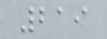219
